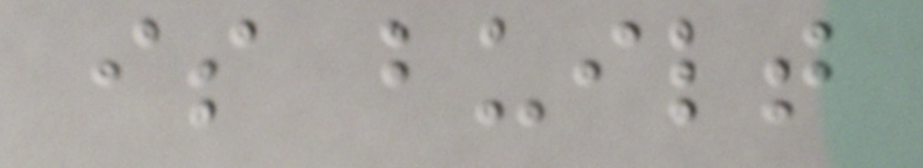is built
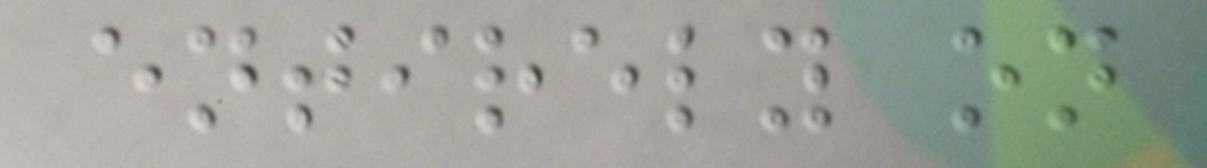entirely on
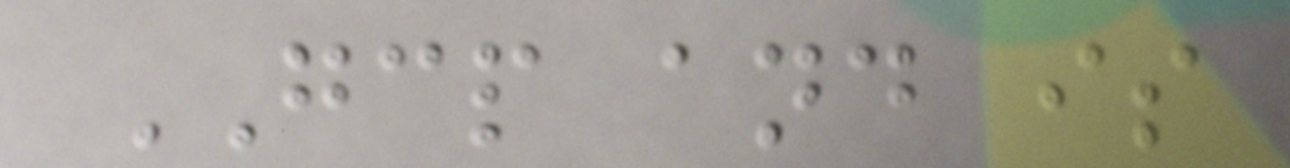GCP and is
